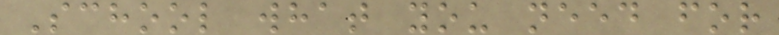School what you need for
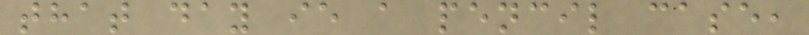that day ie a pencil case,
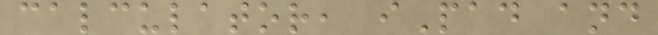calculator, iPad and
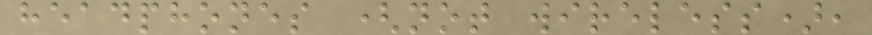headphones (not wireless),
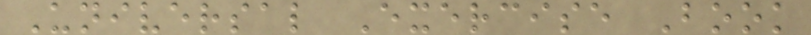Universal Exercise Book
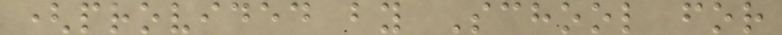(provided by School for
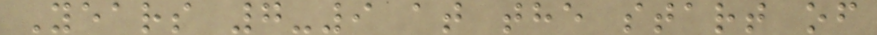Years 7-9 at the start of
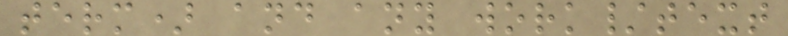term) and any work/text
